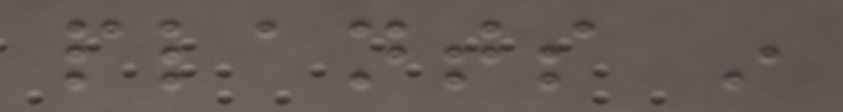plants in
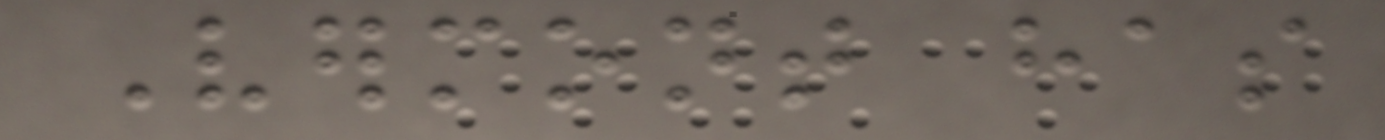Vermont has
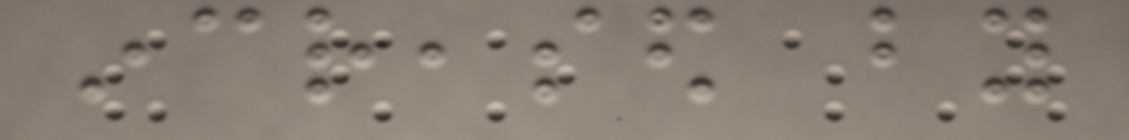increased by
